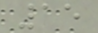15
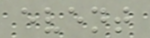event
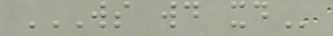WS WD XD
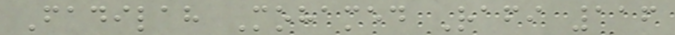Fadilah Mohamed Rafi 116
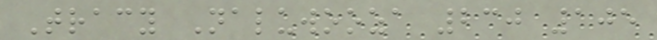Tracy Naluwooza 230 105
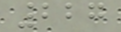227
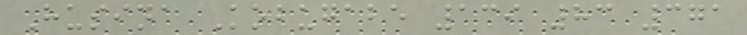Husina Kobugabe 139 83 371
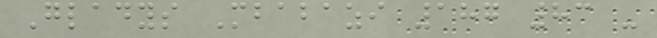Gladys Mbabazi 187 83 -
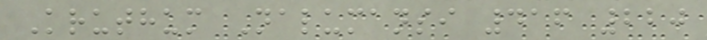Kruthum Nalumansi 416 220
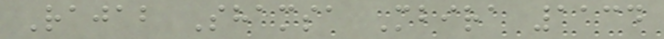Rajab Shamsa Mbira 1134
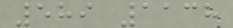589 1138
